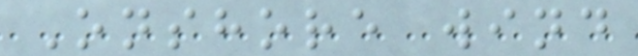Onshore wind
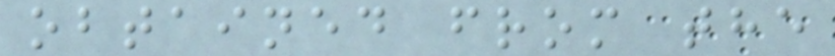obtained from the
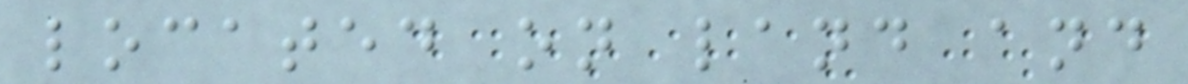located on land and
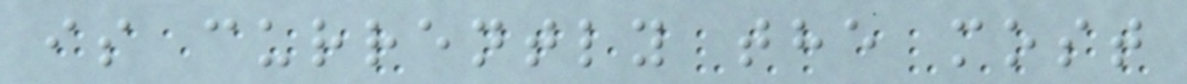is currently the most
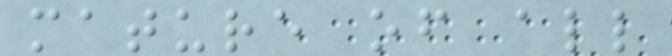mature of all
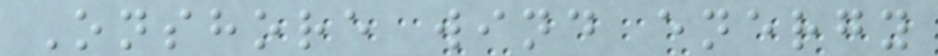Onshore wind energy
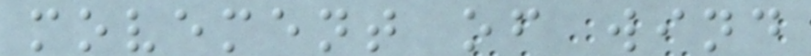movement of wind
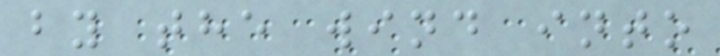by the wind into
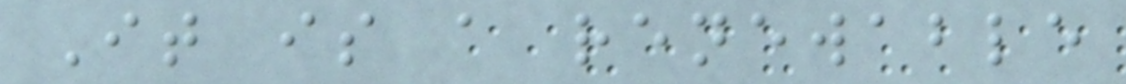It is a renewable
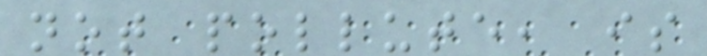not pollute, is
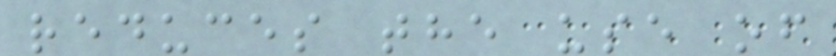reduces the use of
